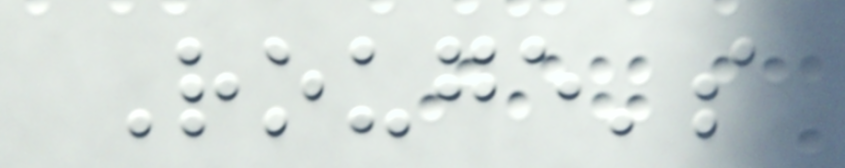Rouge's
